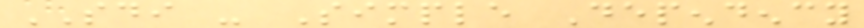SDI - Simple Dependency
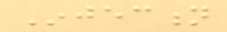Injection
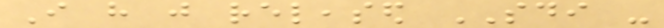I have just released SDI -
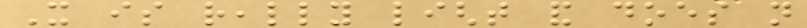It is really light and does not
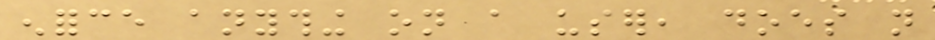enforce anything on a user, does not
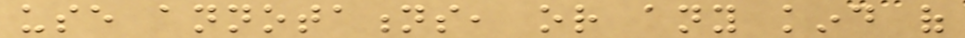use annotations, or any kind of
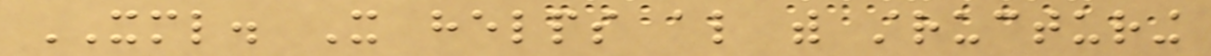XML. It helps also with structuring
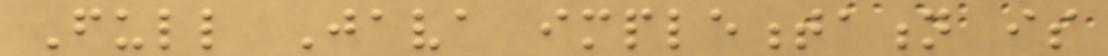Full Java implementation is
